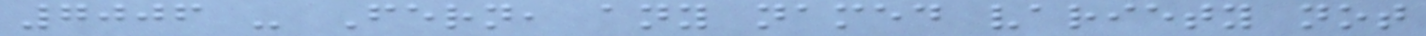7006 - Fern, any named variety not
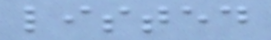listed
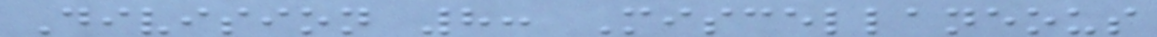Division 8: Miscellaneous
